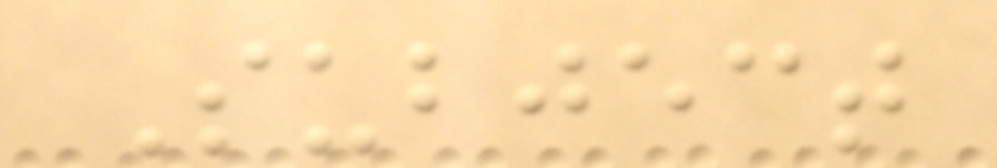Subject
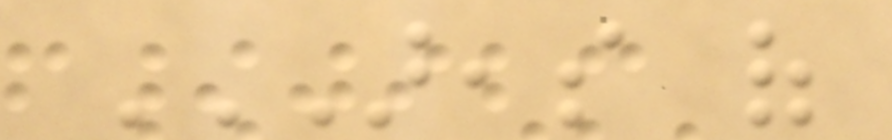AREAS OF
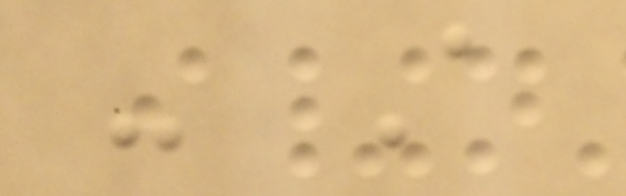- A
